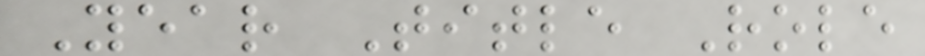Year Title Role
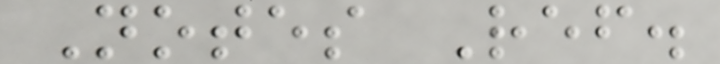Notes Ref.
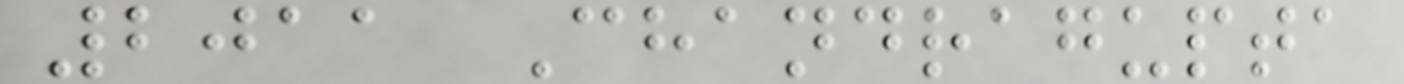2011 Chandragupta
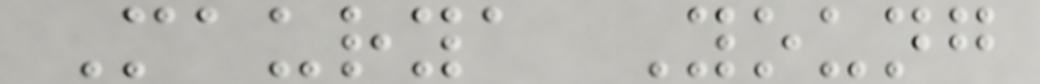Maurya Young
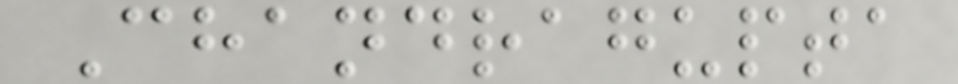Chandragupta
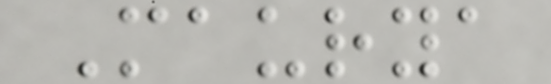Maurya
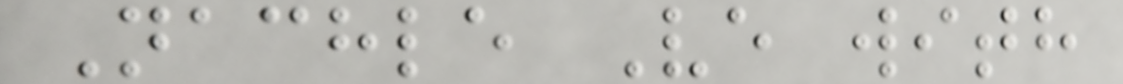Nachle Ve with
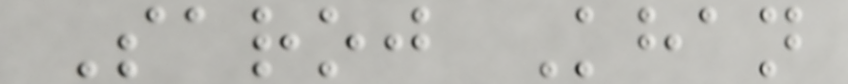Saroj Khan
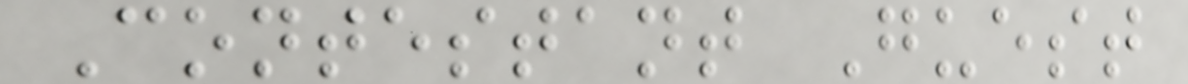Contestant Guest
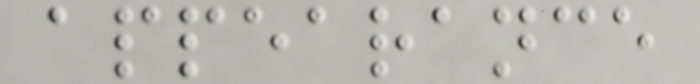appearance
